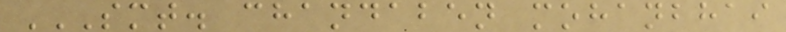SMT. CHANDABEN MOHANBHAI
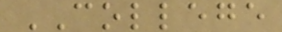COLLEGE
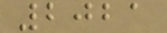2021
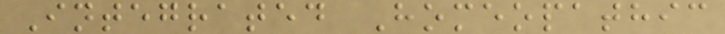Integrated Homeopathic
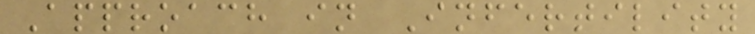Approach in Infertility
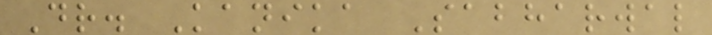Dr. Kanika Sabharwal
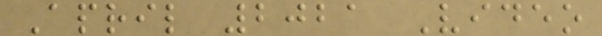April 2021 Video
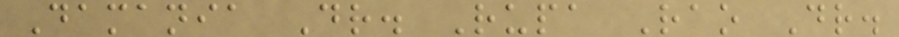Damania Dr. Rupa Rao Dr.
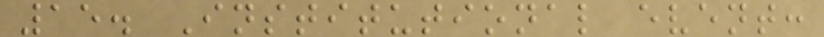15. Institutional event:
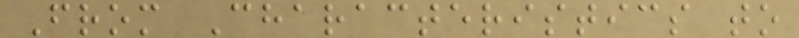From Characteristics to
